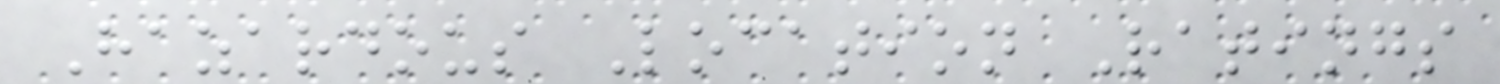Hazardous Location Ratings
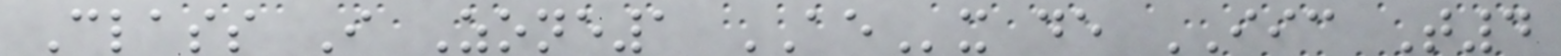Class I Zone1 AEx de IIC T4
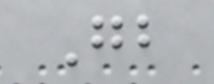Gb
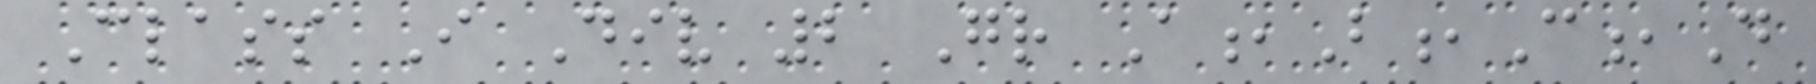Class I Div 2 Gr A,B,C,D
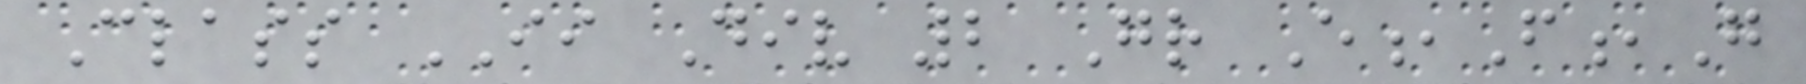Class II Div 2 Gr E,F,G
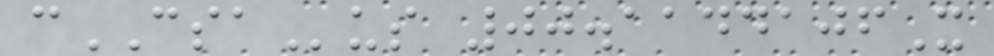cCSAus 00.1144106X
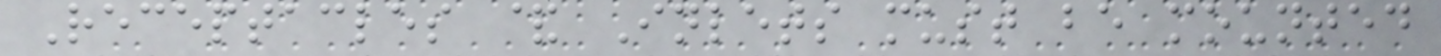Receptacles & Inlets must be mounted
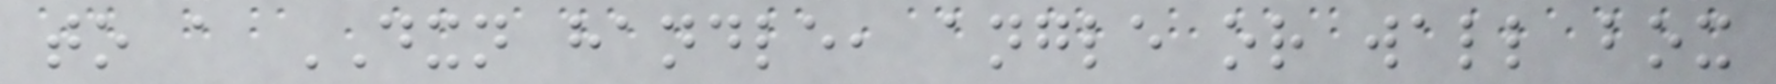to a DXN handle, angle or wall box
